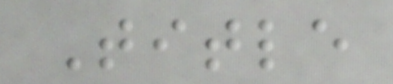Title
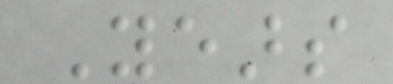Years
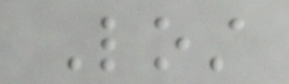Lost
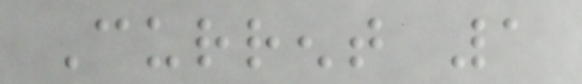Current 1
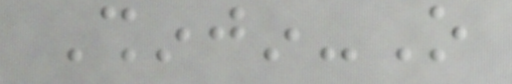Shinjin-O
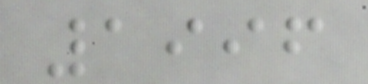1996
